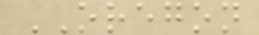OREGON
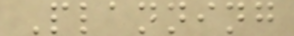Planning
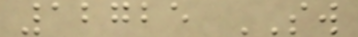12725 SW
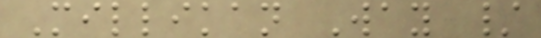Millikan Way /
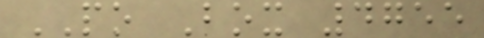PO Box 4755
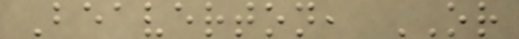Beaverton, OR
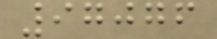97076
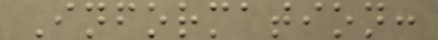Information:
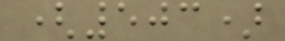(503)
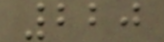220
